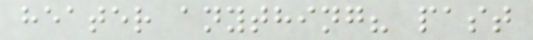heater anything? past
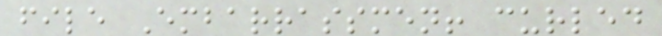file Embarrassmen! curled
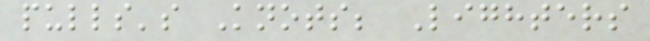pulls's Knots; Lighters
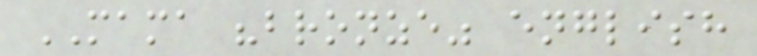MAMA "bronze" english
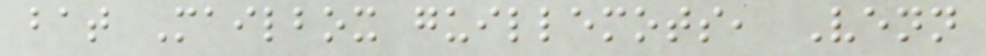bat Mailbox guillemots, Venn
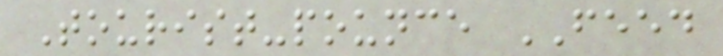Tourist-pounce FEED
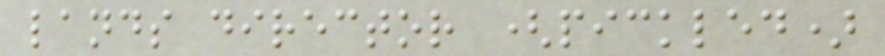lands director (pickled)
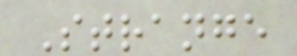Strange
